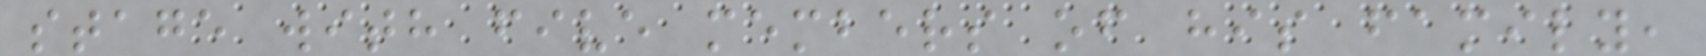stage with five members of his family,
